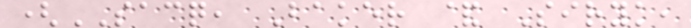(SACQ, Baker & Siryk,
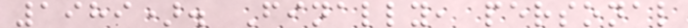1989). Finally, personal
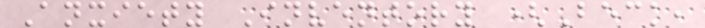Anxiety Inventory (Beck,
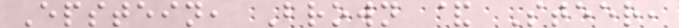Epstein, Brown & Steer,
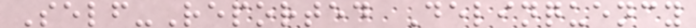Self-Reported Delinquency
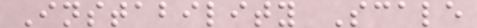Instability Scale
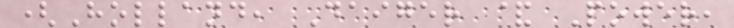(Holland, Daiger & Power,
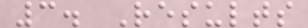3. Results
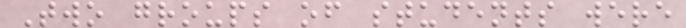Two groups of students were
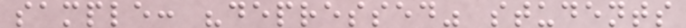sample: "depressed" students
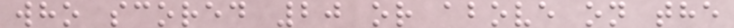who scored 20 or above on the
